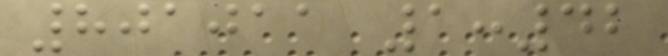801011 1:42
